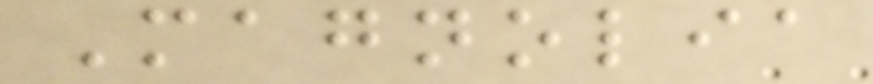Magnolia
